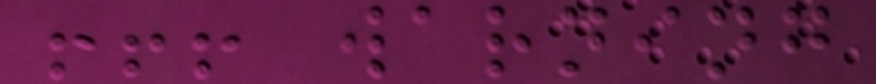!!! warning
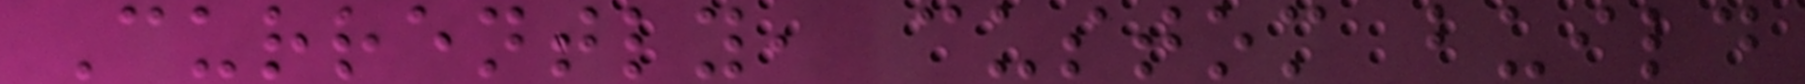Currently, custom build
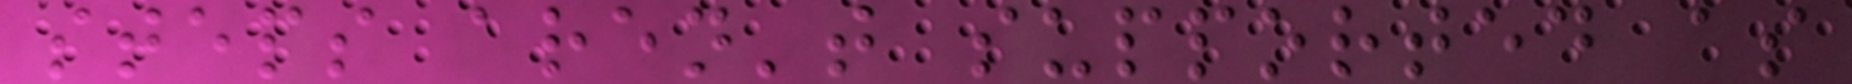steps aren't supported as
